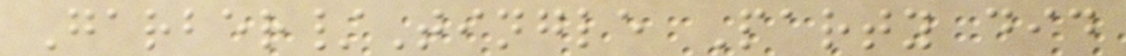Garber/Tingle Party did
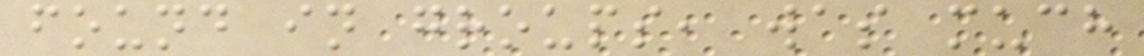found in groups, was much
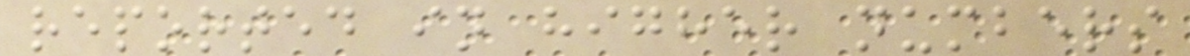reported in higher numbers
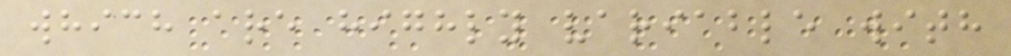which are highly variable with
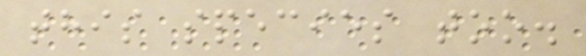this species too.
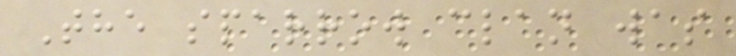The sparrow clan was
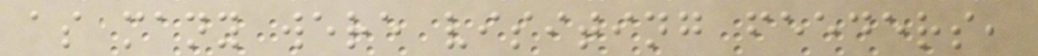as many were visiting feeders,
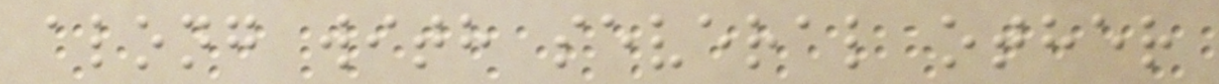along with several other
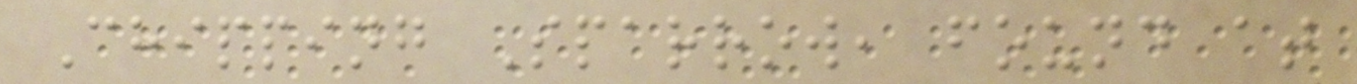Chipping Sparrow, found at
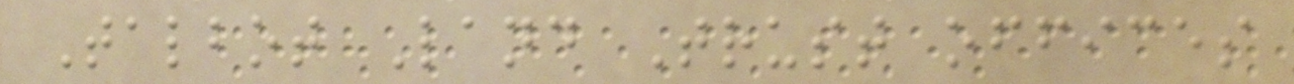Talbot Land Trust offices
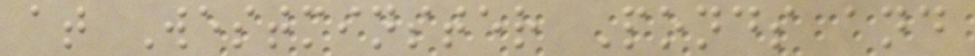at Westminster Ponds and
